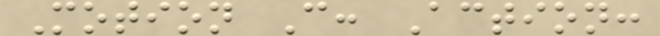Motion C: Action:
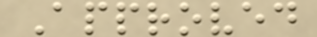Approved
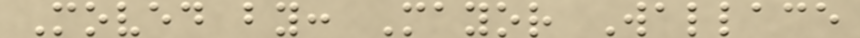Moved by: Mayor Wallace
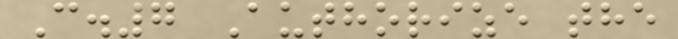C.7 Authorize the
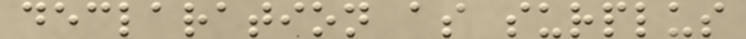declaration as surplus
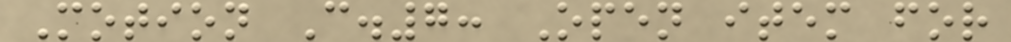Motion C.7: Open item for
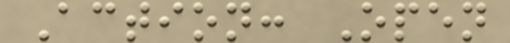Action: Open
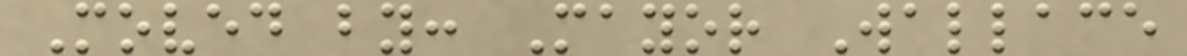Moved by: Mayor Wallace
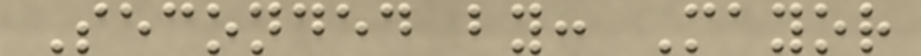Seconded by: Mayor
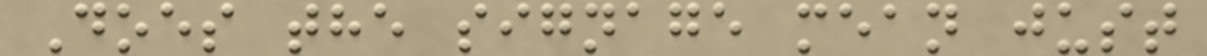Does the signage mean just
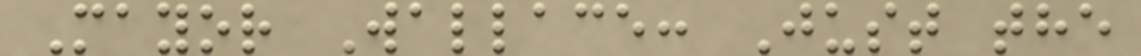Mayor Wallace: Just the
